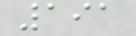191
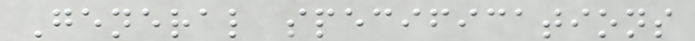General specifications
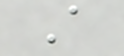A
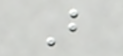B
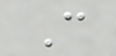C
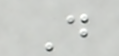D
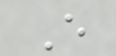E
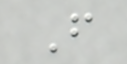F
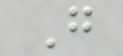G
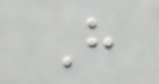H
